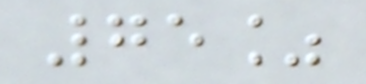75%
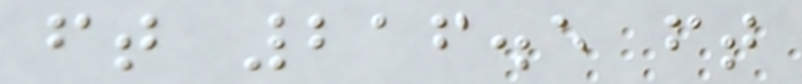ft 216.5 ft
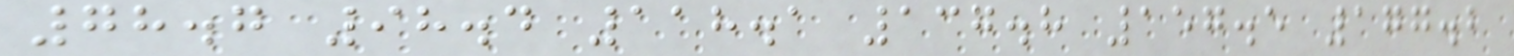78.7 98.4 118.1 137.8 157.5 177.2
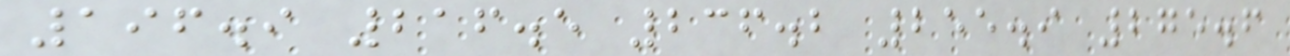196.9 216.5 236.2 255.9 275.6
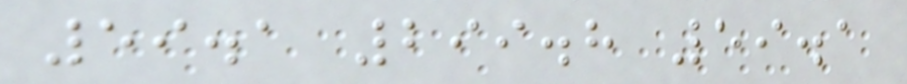59.1 299.8 59.1
